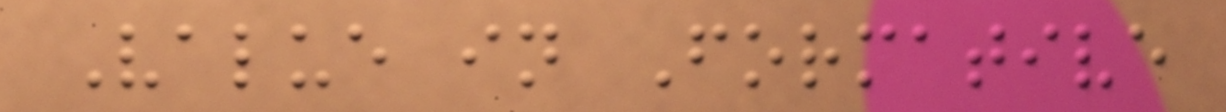Value in Formative
